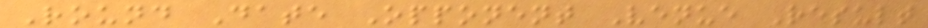Round Date Opponent Venue Result
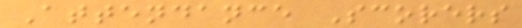Attendance Scorers
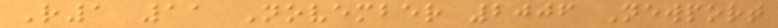R1 11 November 2006 Newport
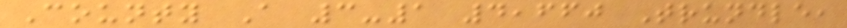County A 3-1 4,660 Trundle,
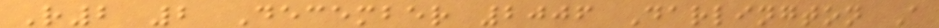R2 2 December 2006 Darlington A
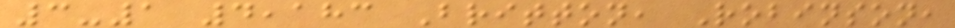3-1 4,183 Britton, Robinson,
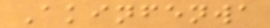Akinfenwa
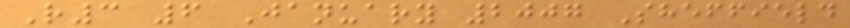R3 6 January 2007 Sheffield
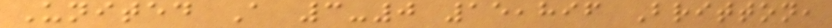United A 3-0 15,896 Britton,
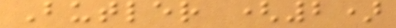Butler (2)
